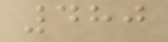480
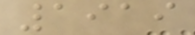1919
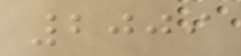2009
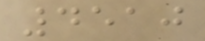4510
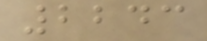2243
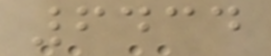6434
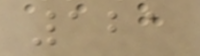121
